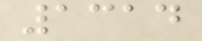1314
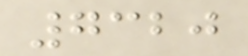7320
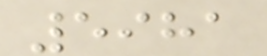5981
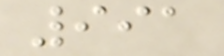991
